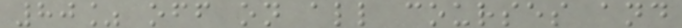80% off on all courses and
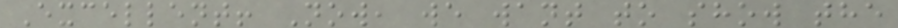Excellent! Now, we want to show the
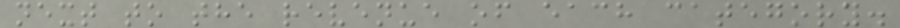next to the revenue of each category.
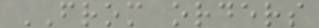FROM orders
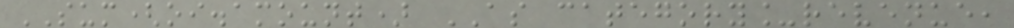SUM(oi.amount) AS category_revenue,
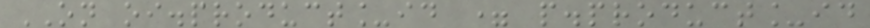ON oi.product_id = p.product_id
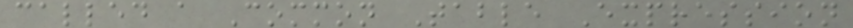called a Common Table Expression
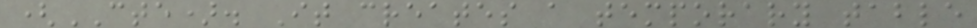(CTE). It creates a temporary table
